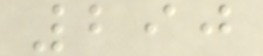290
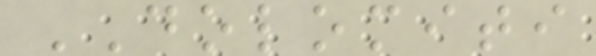DOLOMITI
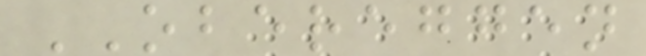OBEREGGEN
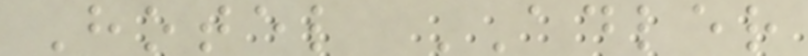Hotel ADLER
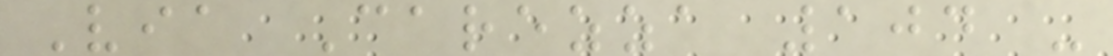Via Carezza 104 -
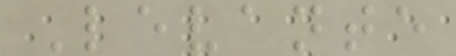Levante
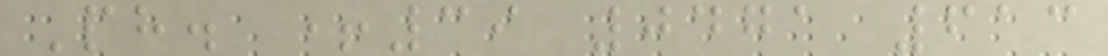Ph. +39 0471 613
